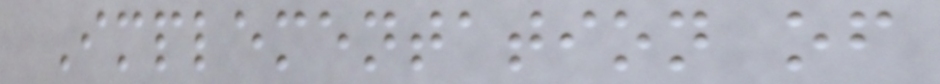Implementation of
